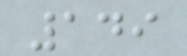149
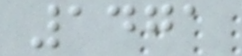1471
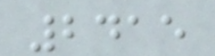2415
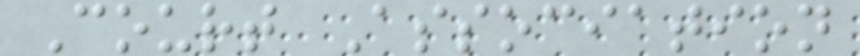Court Association
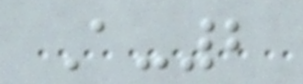A-2
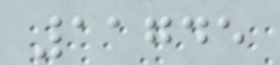11745
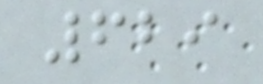629
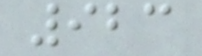923
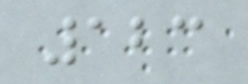123
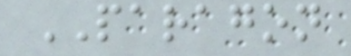PARAGON
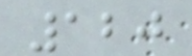120
